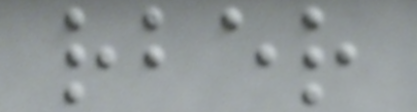rber
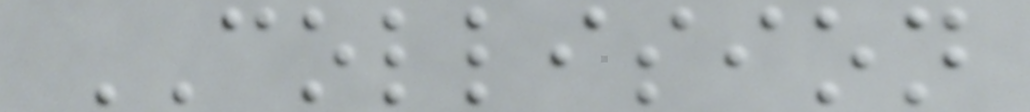COLLISION
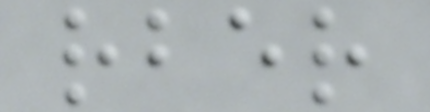rber
